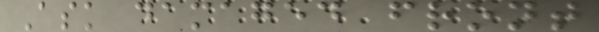Ask damaged front
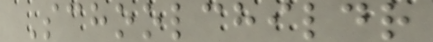Schoolchildr
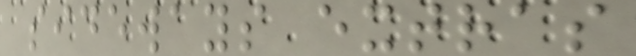sideways extras
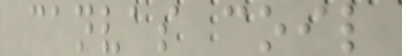canvas coil
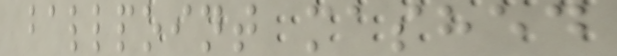ballpoint mashed
